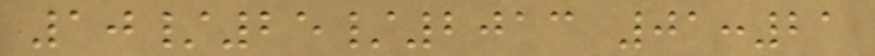10/25/2013 01:21
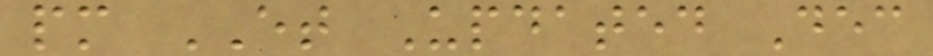pm ET Updated Dec
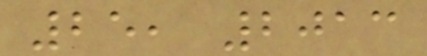25, 2013
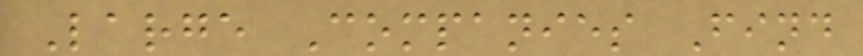Large Companies Find
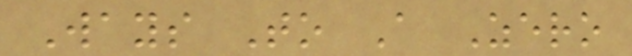Ways To A Zero
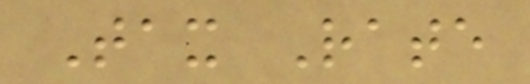Tax Rate
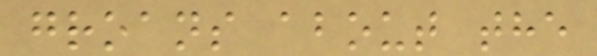groans about the
